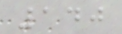140
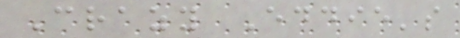Crazy Eddie's
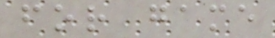for game
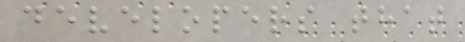developers that
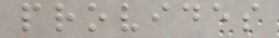provides
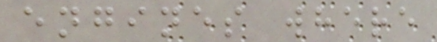engines where
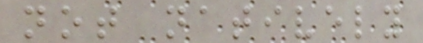not natively
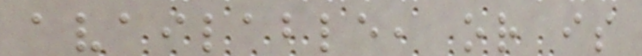available, or is
